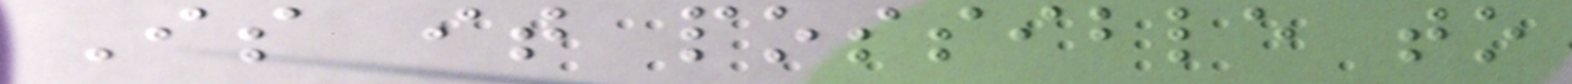Is it possible to
